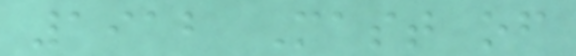1912 Mast of
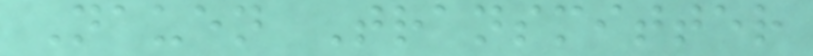Nauen Transmitter
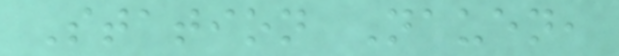Station Nauen,
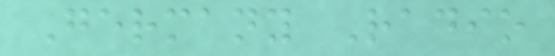Germany Radio
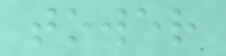tower
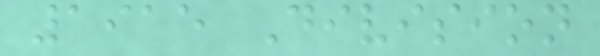1915 Division
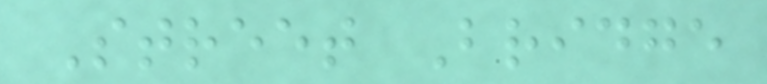Street Bridge
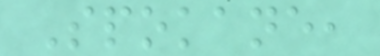Spokane,
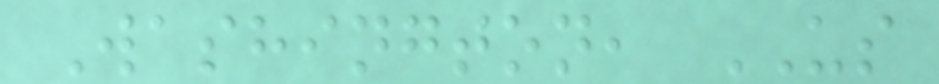Washington, US
